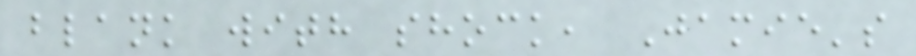blank with shock, Jamie's
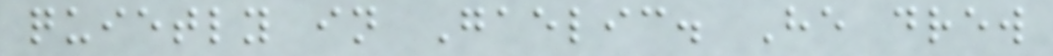quietly in Gaelic. He drew
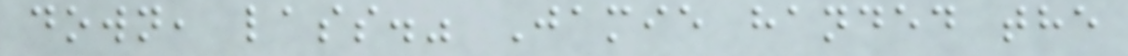down, lass." Jamie handed the
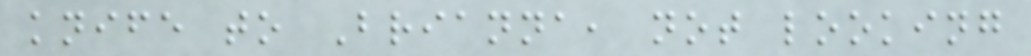knife to Brianna, not looking
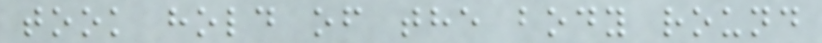took hold of the body round
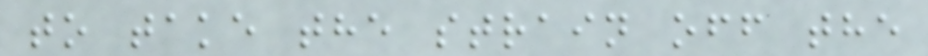to take the strain off the
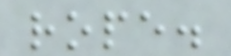rope.
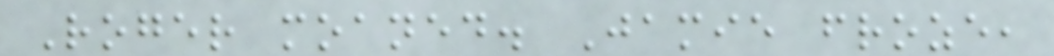Roger moaned. Jamie froze,
